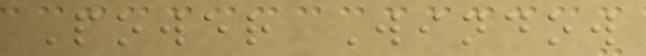Power Window
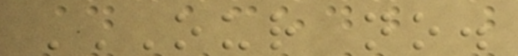OUR NO.
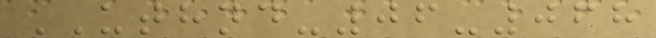UTHND-06-068
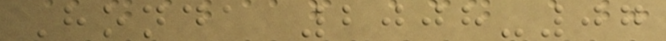Honda 2008-07
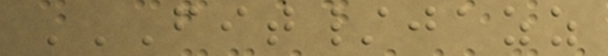FIT/JAZZ
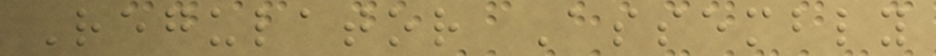Regulator Assembly
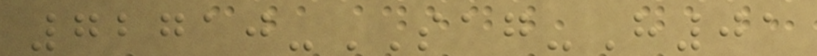72710-SAG-H01
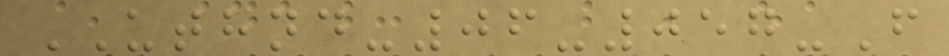UTHND-06-057-F
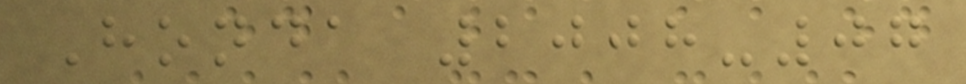Honda 2008-07
